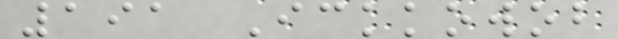191 Ickkowob
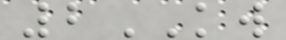2KW
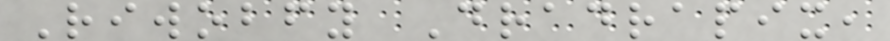Riwobfy Dradrapix,
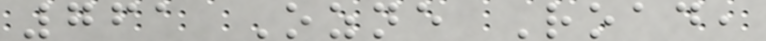761 Ozne Road,
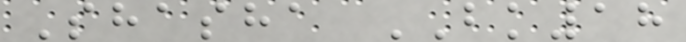Shasha BK18
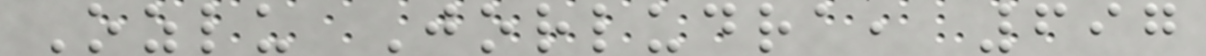Ozlu Jorludra, 697
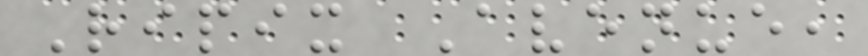Ripix Avenue,
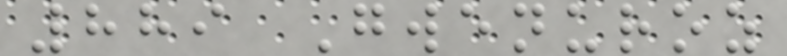889 Gwenuroz
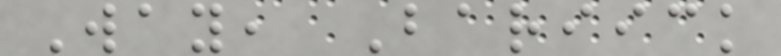Way, Bariick
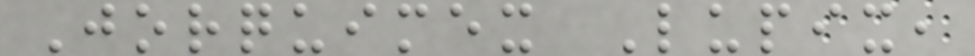Jorquimex Lupix,
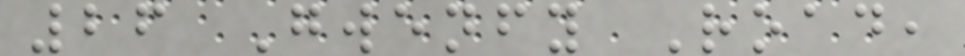26 Gwenfy Road,
